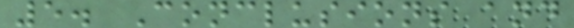5. Conclusions and
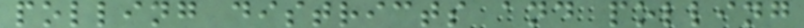polling districts and polling
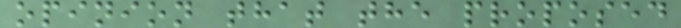opinion that the proposed
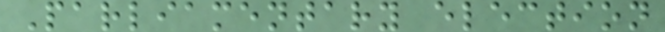Parliamentary election
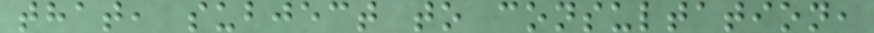that, subject to consultation,
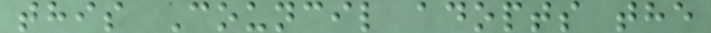this Council adopts the
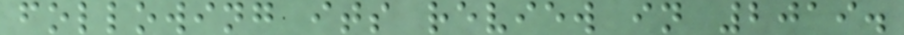following its review in 2019.
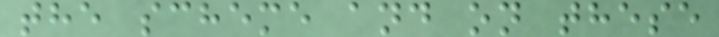the scheme and on these
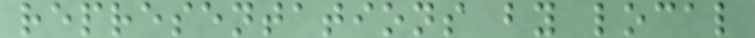representations by local
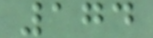174
